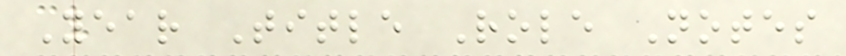Year Title Role Notes
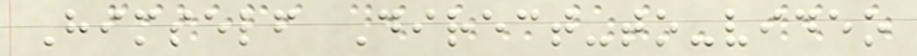Himself Direct-to-video
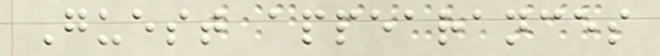Guest appearances
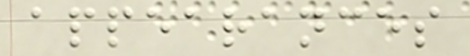appearances
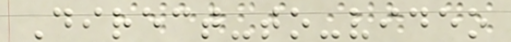Direct-to-video
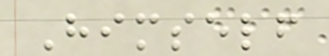Himself
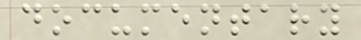documentary
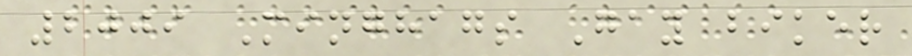2009 Minghags Gay biker
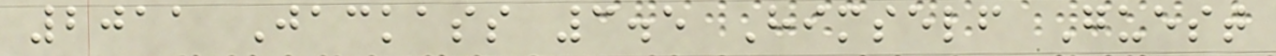2011 Jackass 3.5 Himself Guest
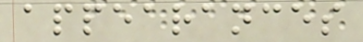appearances
